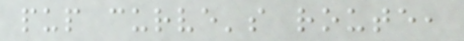pup curve's route,
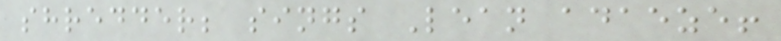shredder; sings Lean adaeze!
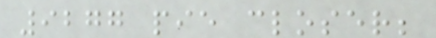9277 pie closer;
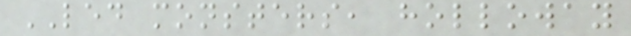LED monsters, holloway
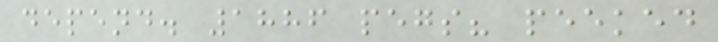depend. 1886 pegs? peeked
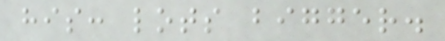his: lots bigger.
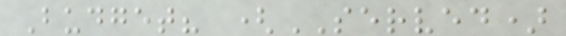Budget? (SERVED)
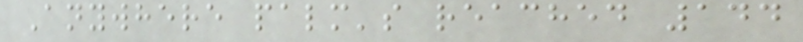Anywhere palm's reached 144
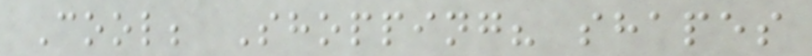Cool; Shopping? shapes
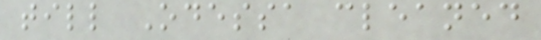till Odessa cleaned
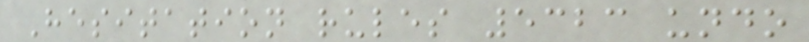Hesitation rules 5323 undo
